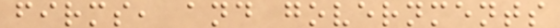firms, and governments
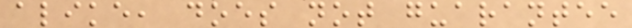alike, does not guarantee
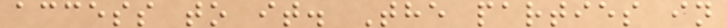access to it. The parties in
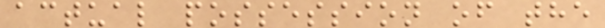actual possession of the
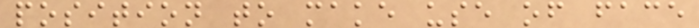position to make use of face
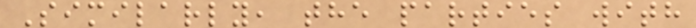Similarly, the parties with
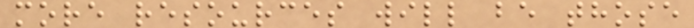more resources will be those
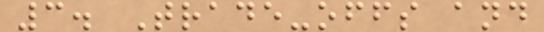3. Trade-offs and
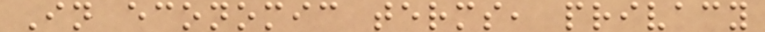In economic terms, privacy
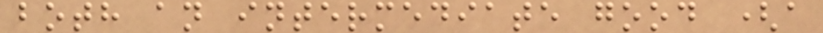both an intermediate good (a
